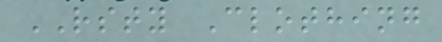RSTY Clothing
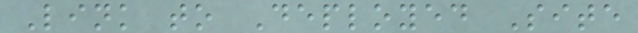Link to Deployed Site
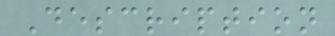Description
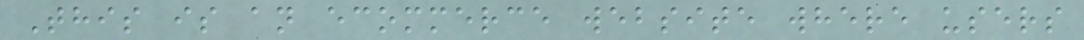This is an ecommerce website where users
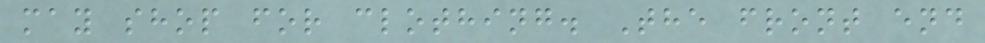may shop for clothing. The front end
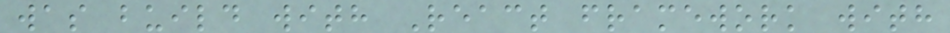was build with React framework with
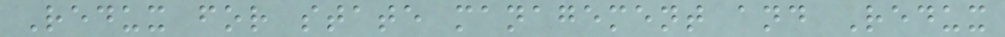Redux for state management and Redux
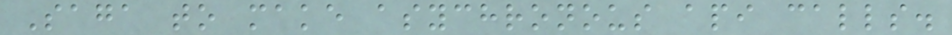Saga to make asychronous api calls.
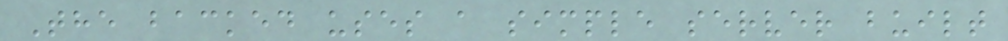The backed uses a simple server built
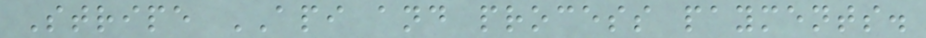Stripe API and process payments.
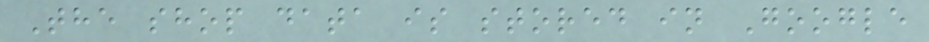The shop data is stored in Google
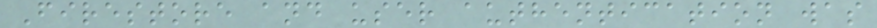Firestore and user authentication was
